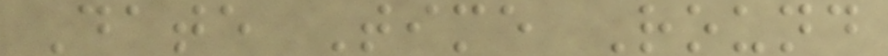Date Time Round
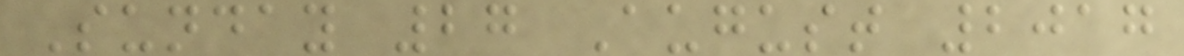Sunday 27 August 2017
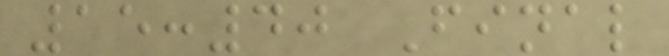15:40 Final
